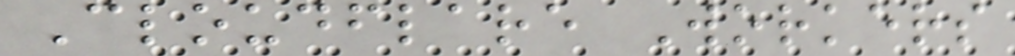Cloudflare Workers
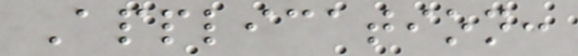Application:
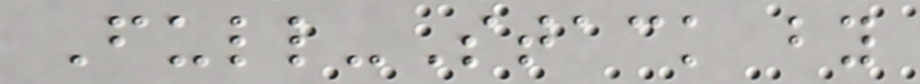Full-Stack by
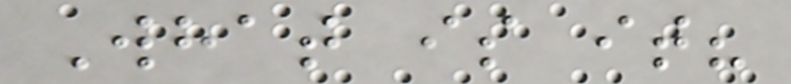What is it?
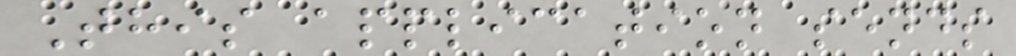This application sends
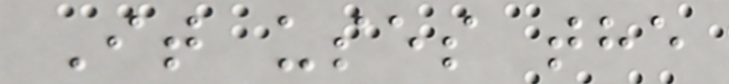It uses the
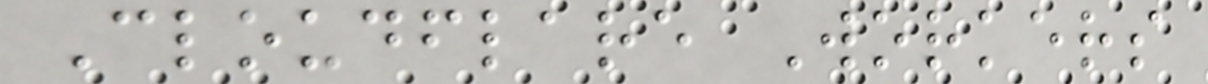Cloudflare Workers
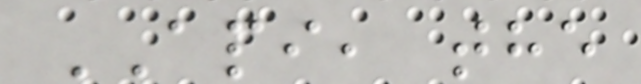API, the
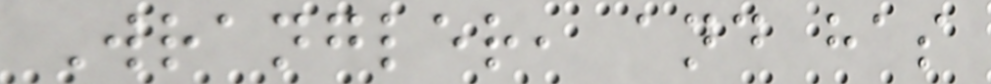Wrangler, and has
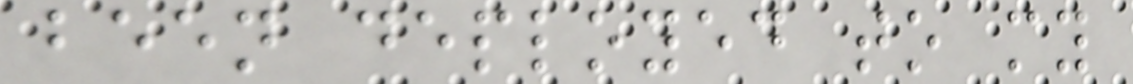been deployed to my
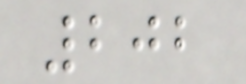202
